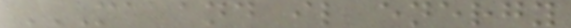MA AND IL ENERGY
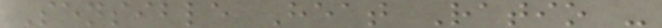Sensible Heat Ratio -
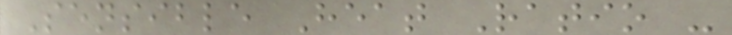Sensible Heat Ratio -
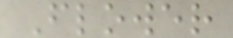Flower
